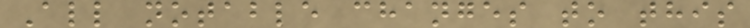All notable changes to this
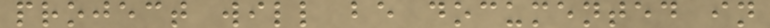project will be documented in
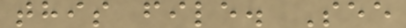this file. See
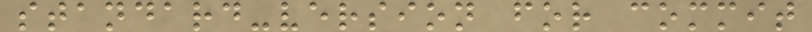standard-version for commit
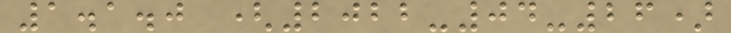1.1.0 (2022-04-26)
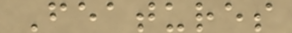Features
